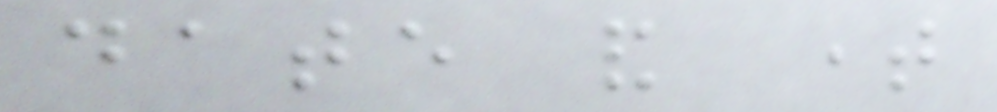date and time
